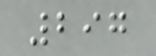297
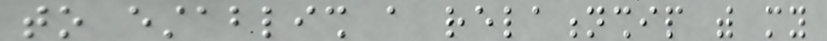to establish a relationship with my
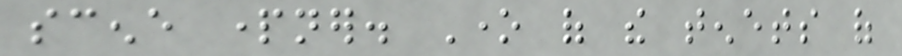scene partner. One of the tenets of
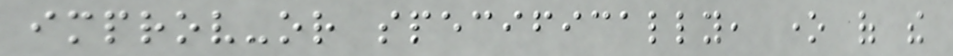improv-or specifically, one of the
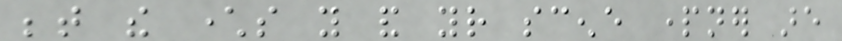between the characters you and your scene partner are
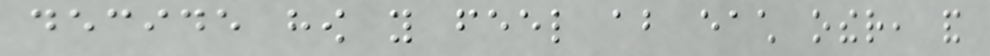decide how you feel about each other, and
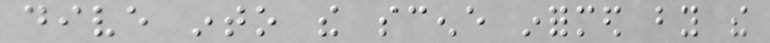dive into the scene informed by the
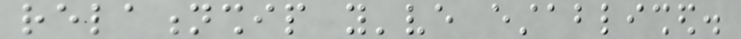relationship you've established.
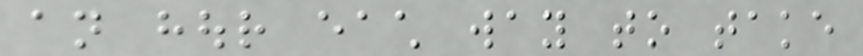an hour each way to take
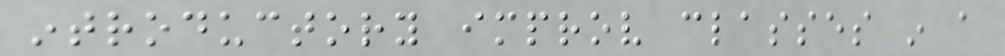introductory improv classes in a
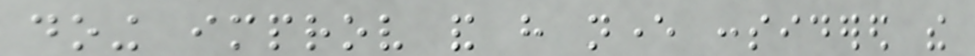doing improv and have never considered the
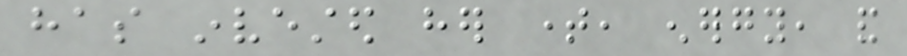has invested her time, energy, and
